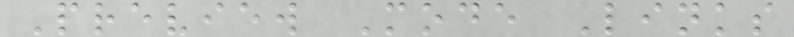Preview Mode Links
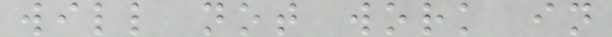will not work in
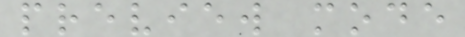preview mode
